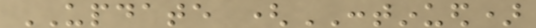UPDATE (CONTINUED)
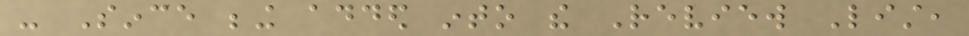- Since being added into the Review List,
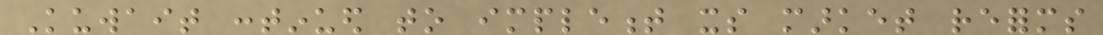Kuwait continued to implement its market reforms
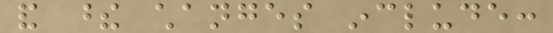and these changes include:
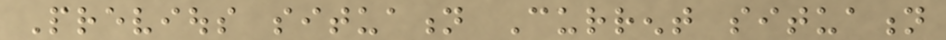Previous situation Current situation
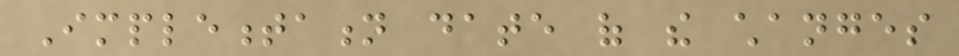Implementation date of the changes
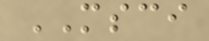MSCI
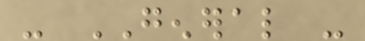- GENERAL -
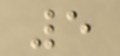5
